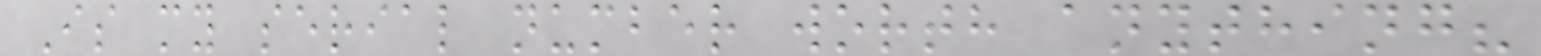Is my serial number worth anything?
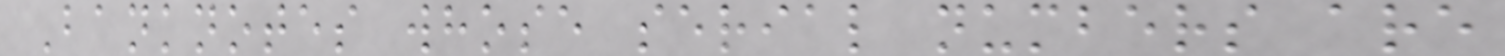Banknotes whose serial numbers are
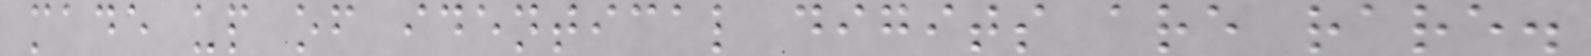made up of identical digits are rare.
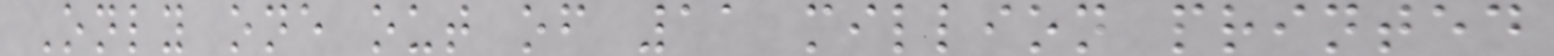Only one out of 11 million printed
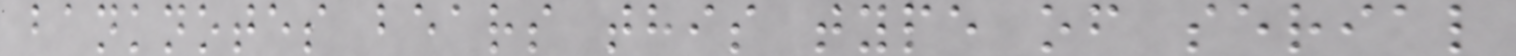banknotes bears this type of serial
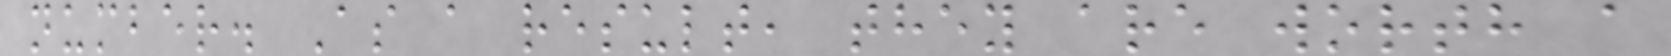number. As a result, they are worth a
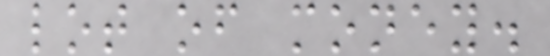lot of money.
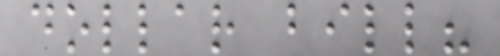dollar bill?
